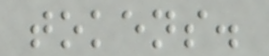tokens.
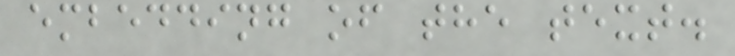embedding of the text.
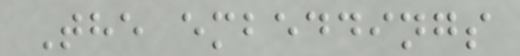The embeddings
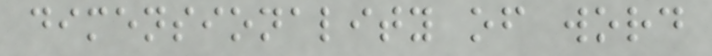dimensionality of word
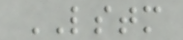LSTM
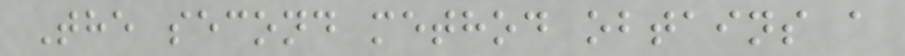The second method obtains a
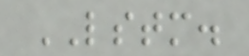LSTM.
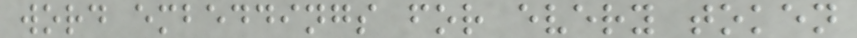word embeddings for every token
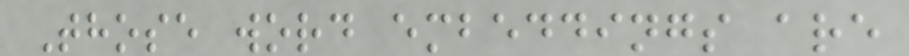Those word embeddings are
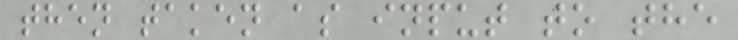then taken as input to the
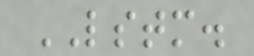LSTM.
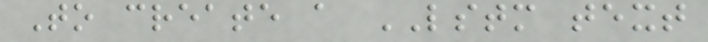To create a LSTM text
